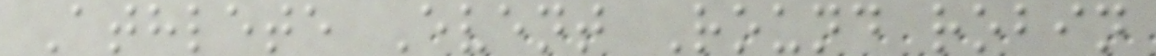Athlete Event Round robin
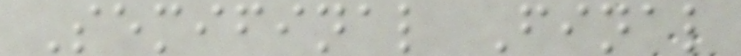Semifinal Final
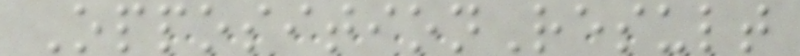OppositionResult
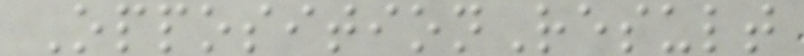OppositionResult
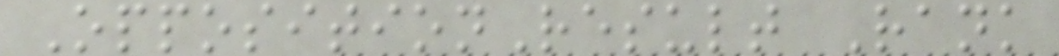OppositionResult Rank
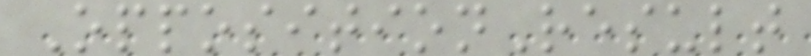OppositionResult
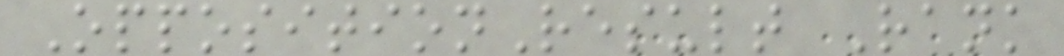OppositionResult Rank
